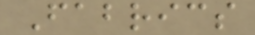Fabrics
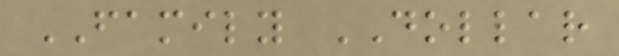FAMILY DOLLAR
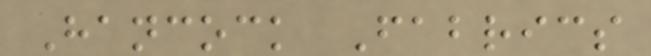Hancock Fabrics
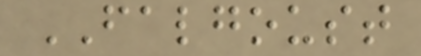FALGOUST
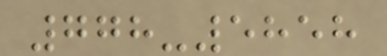778-5858
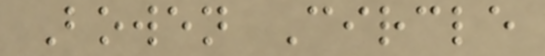Bowen Circle
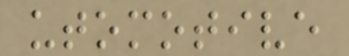utomotive
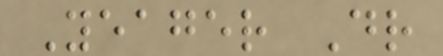Yeager Dr
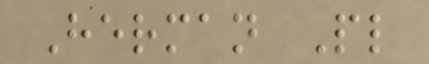Herman Pl
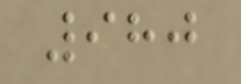980
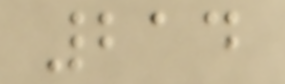214
